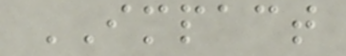IMPACT
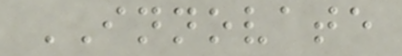INNOVATE
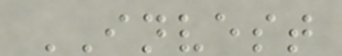INVEST
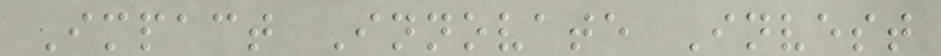Impact Innovate Invest
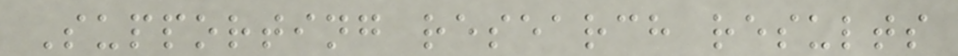Supporting research results
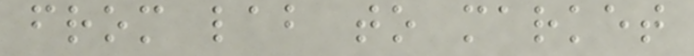from lab to market
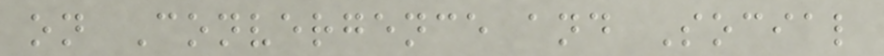on Convergence and Social
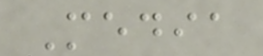Media
